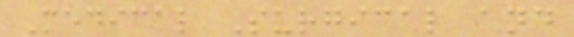Medical Surgical and
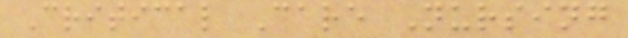Critical Care Nursing
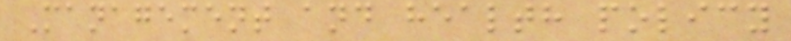Management and health policy
